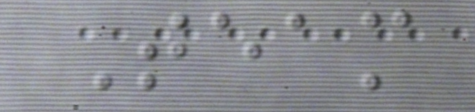Team
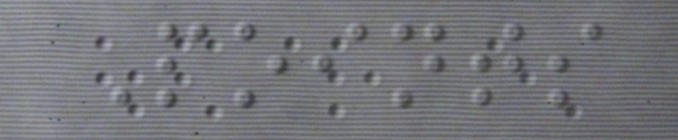Points
